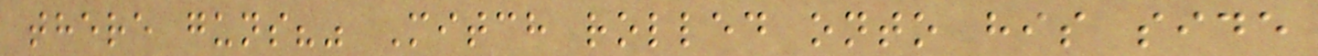there guns?" Mitch rolled onto his side
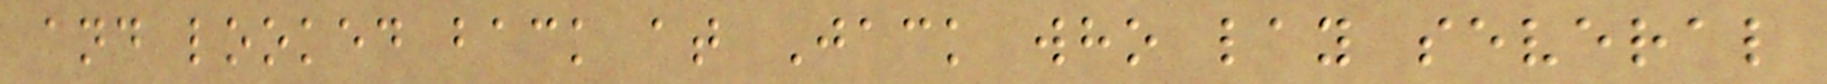and looked back at Jack who lay several
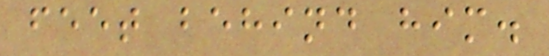feet behind him.
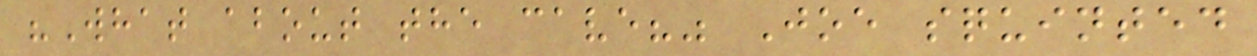"What about the cave?" Joe squinted
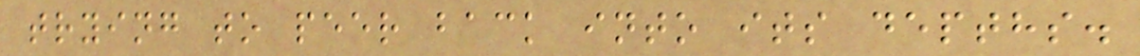trying to peer back into its depths.
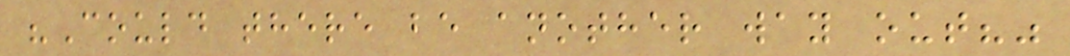"Could there be another way out?"
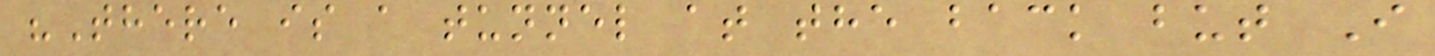"There is a tunnel at the back but I
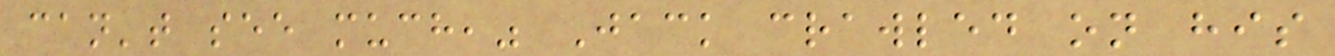can't see much," Jack crawled on his
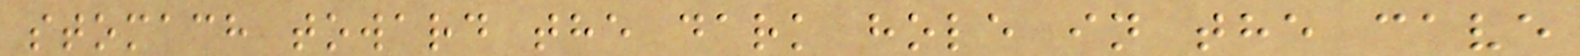stomach toward the dark hole in the cave
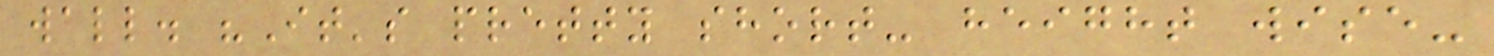wall. "It's pretty short- height wise-
